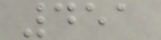451
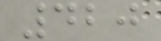420
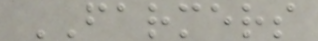FARMERS
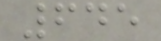645
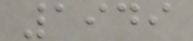1949
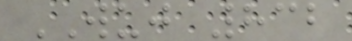WUJ 832
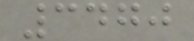3470
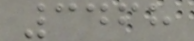3468
